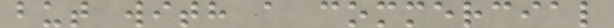but with a commercial
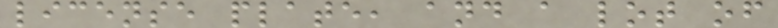license plate, and a lot of
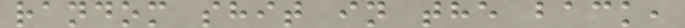random shit in the back,
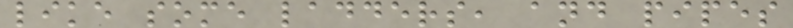like some ladders, and pipes
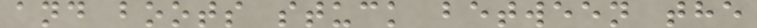and boots stuck between the
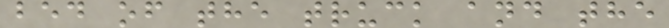bed of the truck and the
